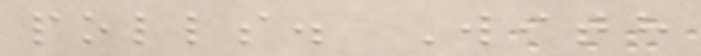polls. With
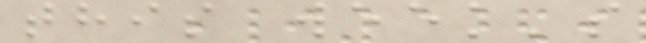this week's
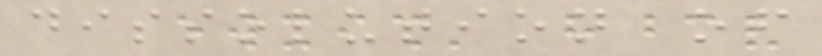dissolution of
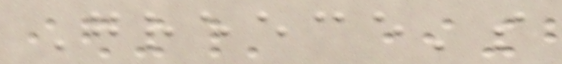Greece's
